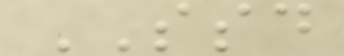SSD
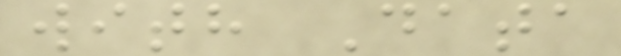with Data
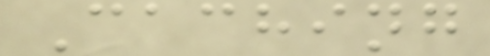Caching
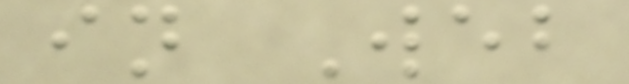in Web
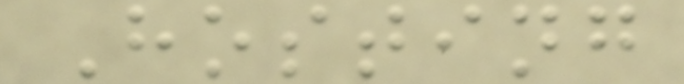Hosting
